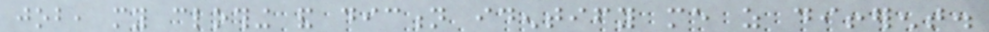job, my clothing and diction identify me as different.
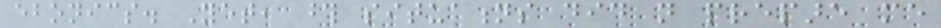ebonics. Yet, those situations did not prepare me
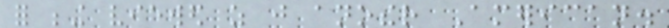for being viewed as just another American.
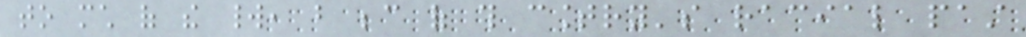to much of the world, but because of this country's racial past
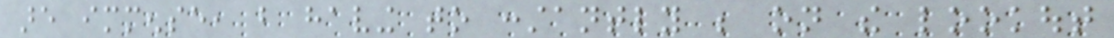are immense, but having to constantly be on the lookout
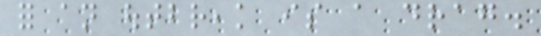for an outbreak is a drag.
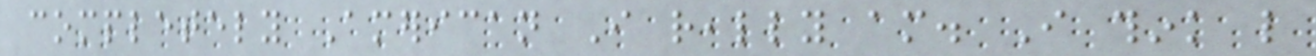completely American I really am. I think like
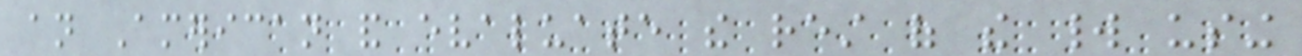an American and evaluate the rest of the world using
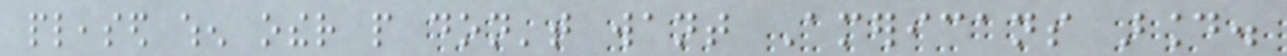pleased when other people don't want Americans around.
